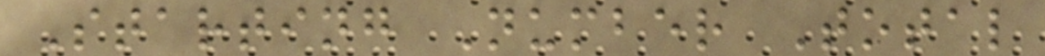Starting Number Total
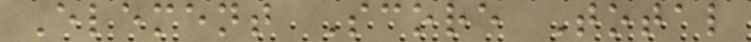Element Score Total
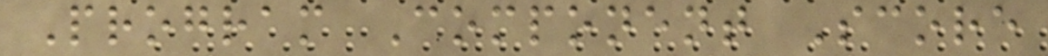Program Component Score
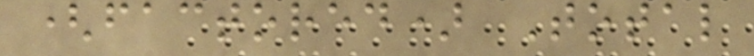(factored) Total
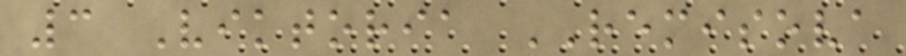3 Viktoria REMISOVA
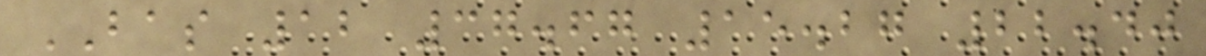BAS 12 37.67 15.27 22.40
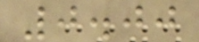0.00
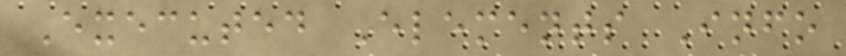Executed Elements Info
